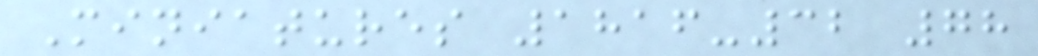Miniatures 1816-32 78
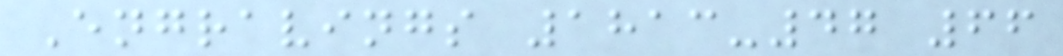Engravings 1813-47 66
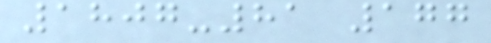1807-81 177
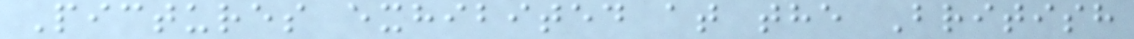Pictures exhibited at the British
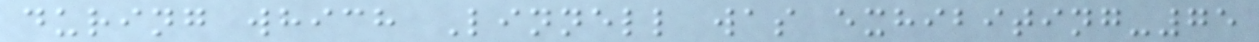during which Linnell was exhibiting-75
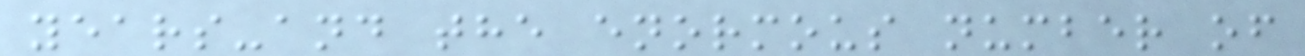years-and the enormous number of
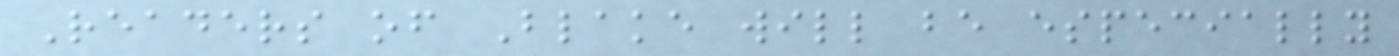Readers of Blake will be especially
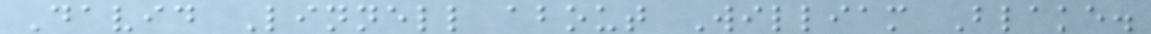David Linnell about William Blake.
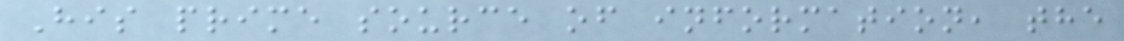His prime source of information, the
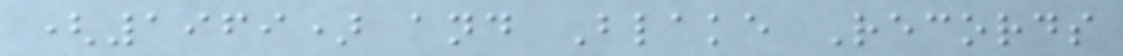(1969) and Blake Records
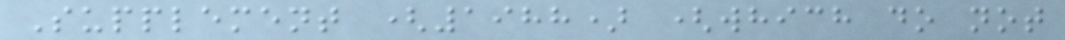Supplement (1988) (which do not
